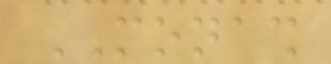MONASH
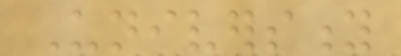University
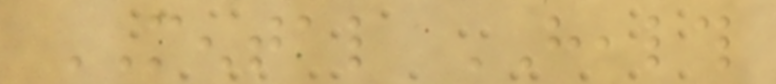MENTAL HEALTH
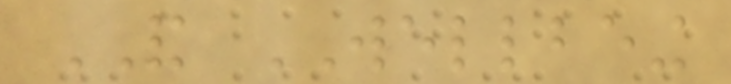AND WELLBEING
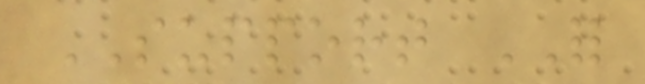SUPPORT FOR
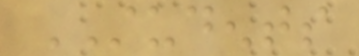STUDENTS
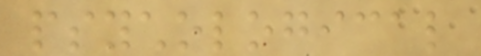psychological
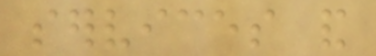services and
